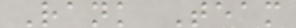Rank Team
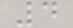4
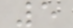5
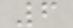6
